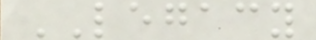LEGACY
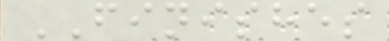FINISHES
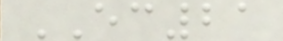EC21
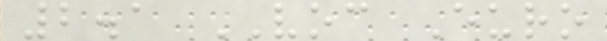2.1 VOC Euro
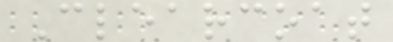Clearcoat
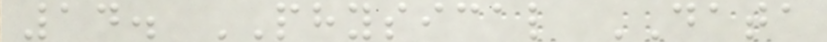14. PHYSICAL DATA
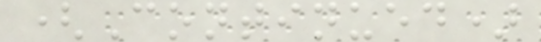(Continued)
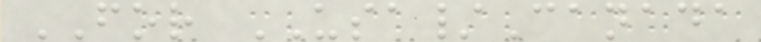FOR USA/Canada
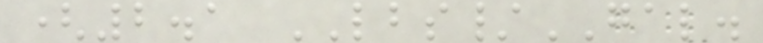(2.1 LBS/GAL.
